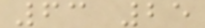63 25
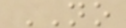NO
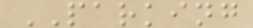PARKING
